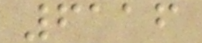6116
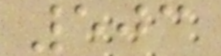503
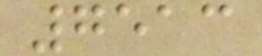7513
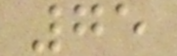75
